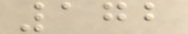172
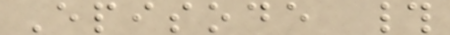Episode #
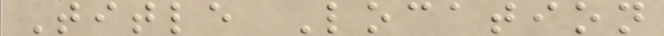Title Location
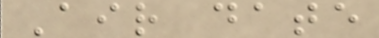Air date
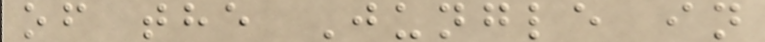of the Jungle in
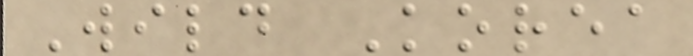Wild Korea
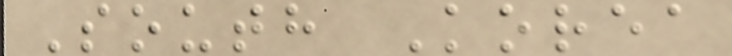South Korea
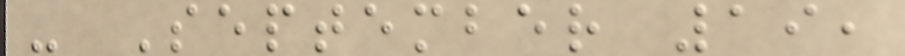- September 19,
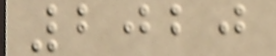2020
